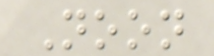Noon
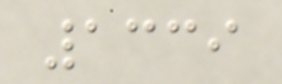1339
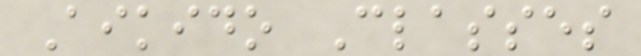Aikido Classes
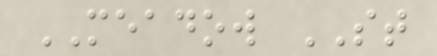MEADOW ST
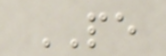PE
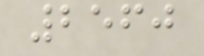2560
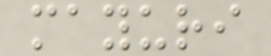mayuri
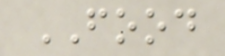FOOD
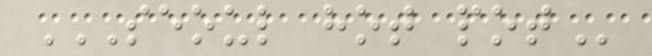SEOUL HOT POT
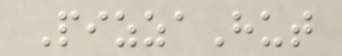PizzaHut
